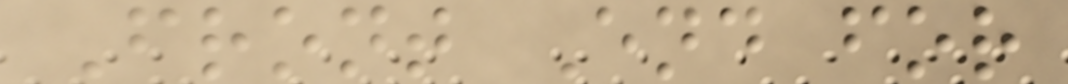Front End for
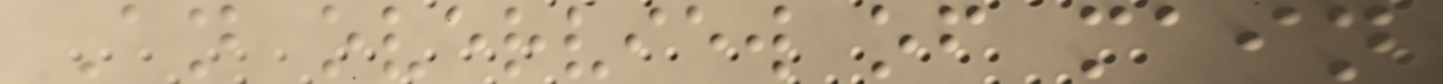An overview of main
